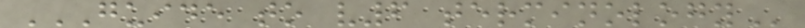GUIDE TO V6 TERMINOLOGY
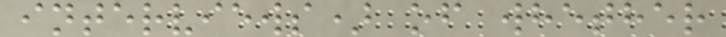interviews) of whether
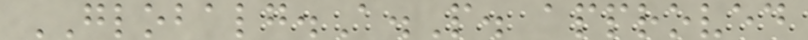GLOBALG.A.P. approved
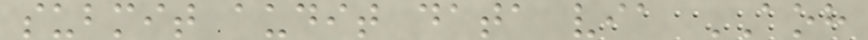submit audit data via AOH
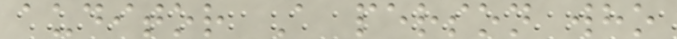auditor A person who
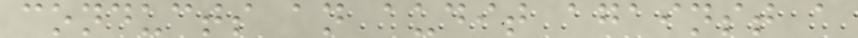conducts an audit against a
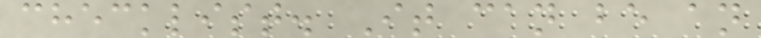checklist. It can be an
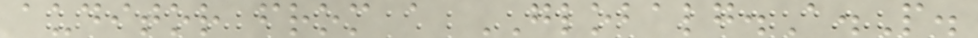auditor from a GLOBALG.A.P.
